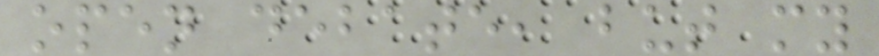open debate, but my
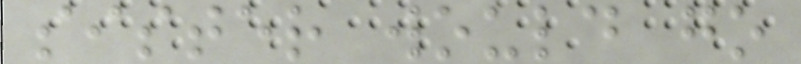sister would go
